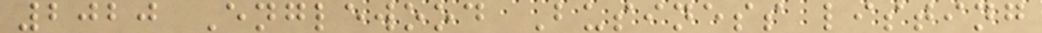2020 Englewood Business listing
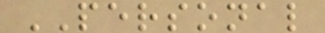PERSONAL
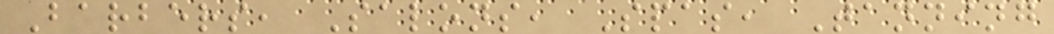Barbers, Salons, Spas, Tanning
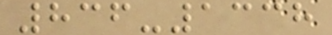836-1338
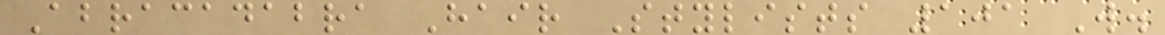Abracadabra Hair Stylists 101 W.
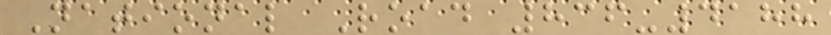National Road 836-4188
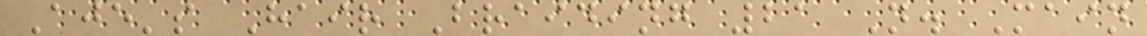Aje's Hair Braiding 21 N. Main
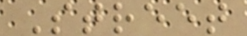Street
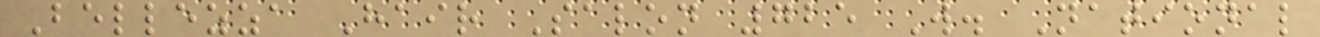Bellezza Hair Salon 725 W. National
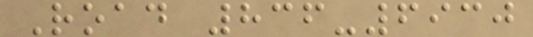Road 836-6930
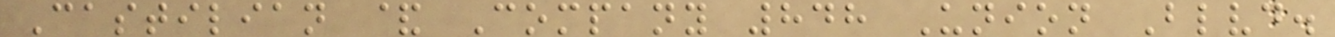Castilian & Company 848 Union Blvd.
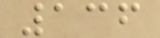136
